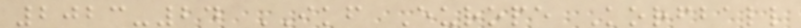2023-24 IKF Europe Korfball
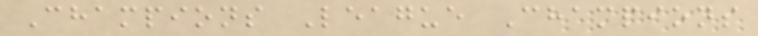Champions League Champions
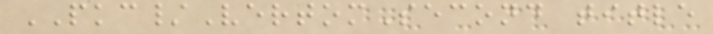PKC/VertomSecond title
